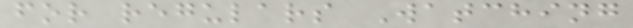for regulars Watching
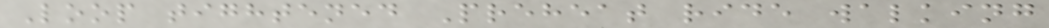Loop tightened Preheat ride walking
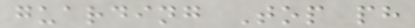guarding Top ph
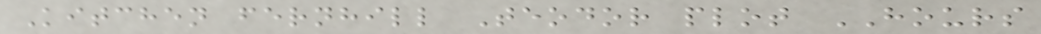Kitchen fernhill Teodor plot HOURS
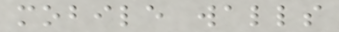mobile walls
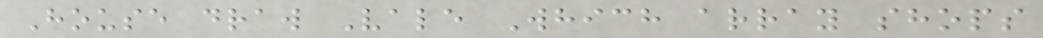House draw Vale Which array shops
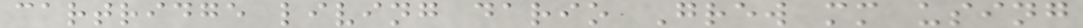cartridge living dario Grew mm using
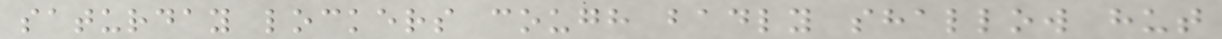saturday lockers cough badly shallow hut
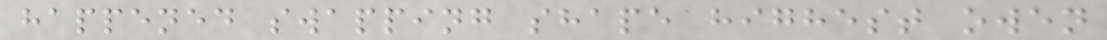happened swapping shape highest owen
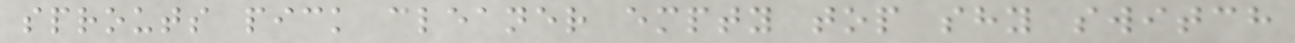sprouts pick cleaner empty top shy switch
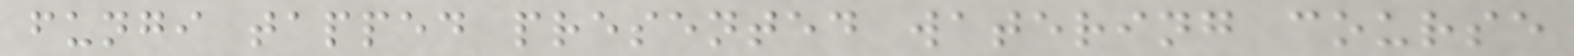fungi tapped presented watering course
